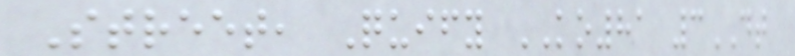Street, Quify KO81 3DT
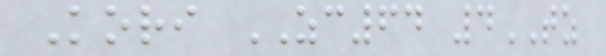Kori ZC64 4TZ
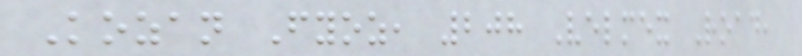Kozan Fyoz, 208 Velmex Road,
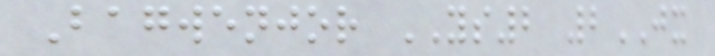Bagwenjor YS2 2JX
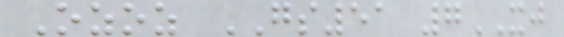Ozoz GS51 7XJ
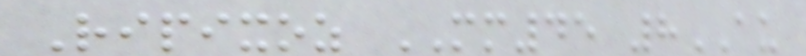Ripixoz MM45 8AU
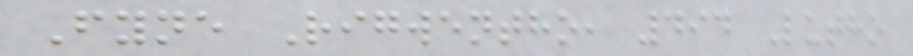Fyne Rigwentho, 494 Lutho
